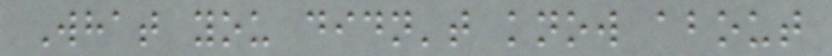What you didn't know about
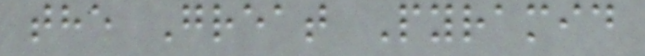the Great Pyramid
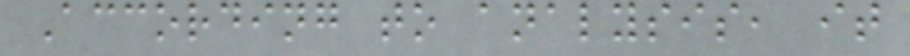According to analysis, it
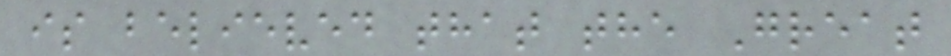is believed that the Great
